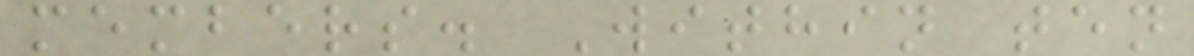members. Within ten
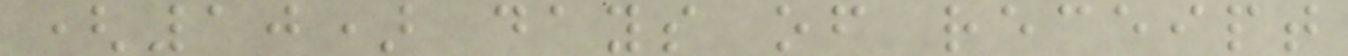(10) days of receipt
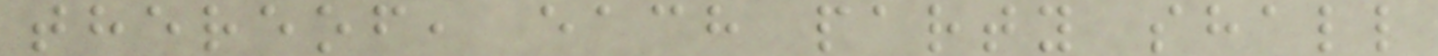thereof, each party shall
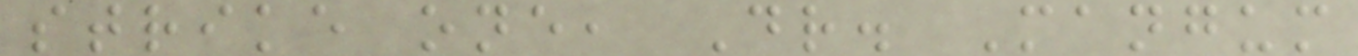strike one, Dr. Mangum
